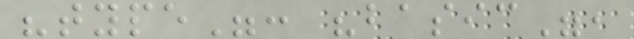"type": "basic",
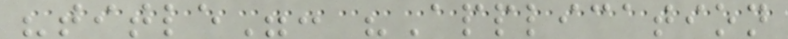"title": "Application
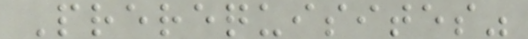Prerequisites"
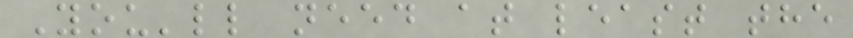You'll need at least the
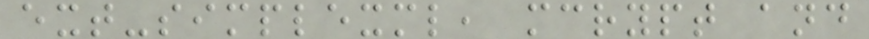ext-simplexml, mcrypt and
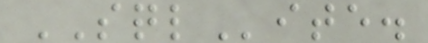SQLite.
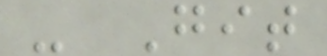- Git
